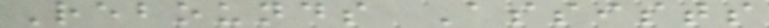Rebounds Assists
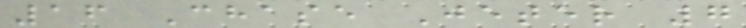16 Chase Jeter 7
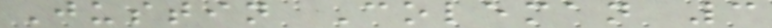Justin Coleman 3
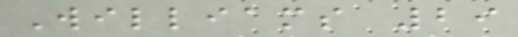Williams 29
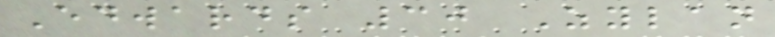Edwards 30 Zylan
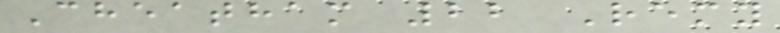Cheatham 22 Remy
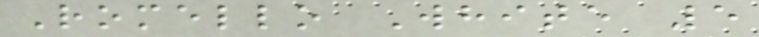Romello White 5
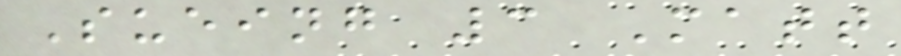Sueing 3 Matt
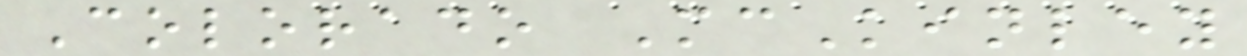Colorado McKinley
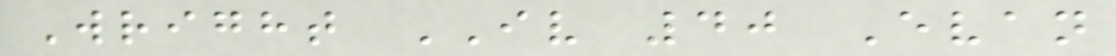Wright IV 40 Evan
